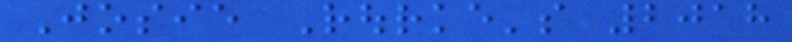Josie Rourke's 2018
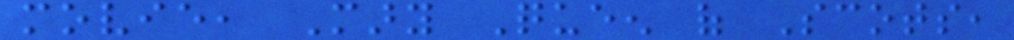movie, Mary Queen of Scots,
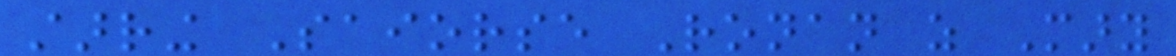starring Saiorse Ronan as Mary
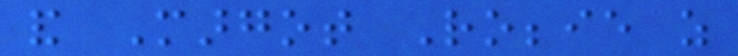and Margot Robbie as
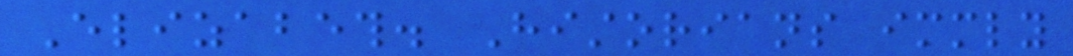Elizabeth. Historians immediately
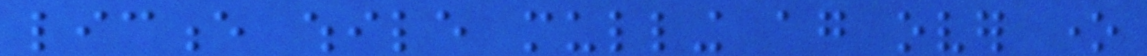licence while mulling again over one
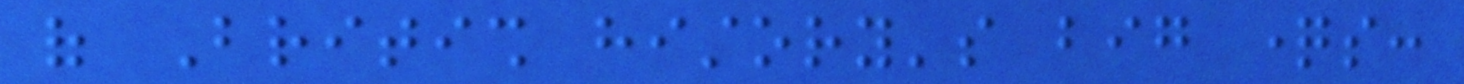of British history's big questions:
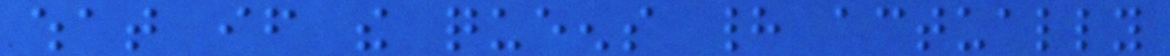what if the queens had actually
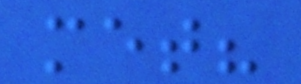met?
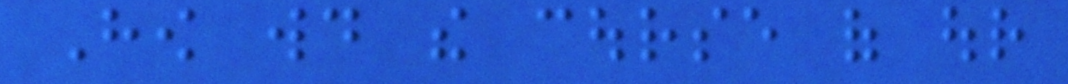How would the course of our
